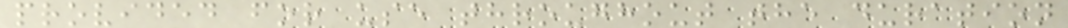provided for use throughout the duration
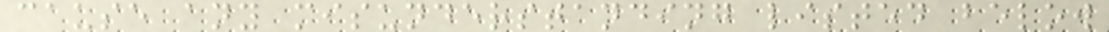cause any misunderstanding listed below
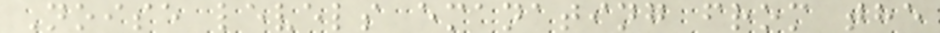Noise levels emanating from the
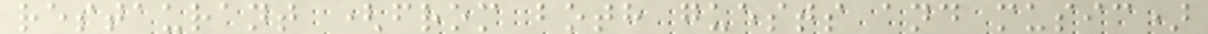restaurant (from both guests and music)
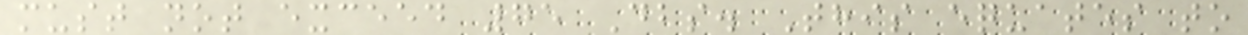must not exceed 75 Dbs. This equates to
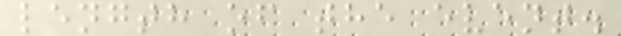length of the event.
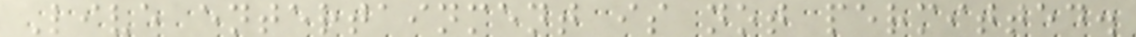Live entertainment is not permitted.
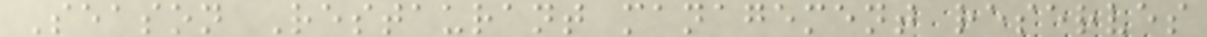Season Restaurant management reserves
